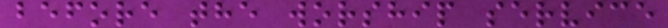before the worship service
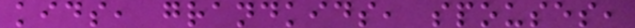kids, grandkids, spouses,
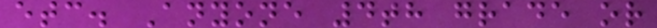etc. Anyone 4th grade or
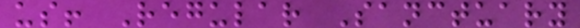us! Regular Sanctuary
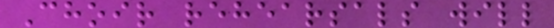Choir rehearsals will
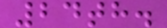24th.
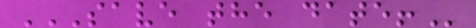SAVE THE DATE!
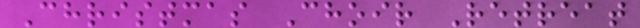Christmas Choir Retreat
